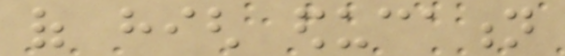of high education
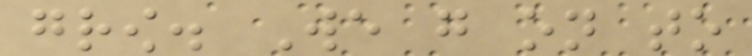grow. We go on to
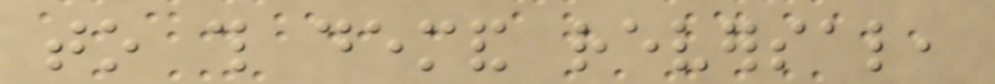to this demand reversal,
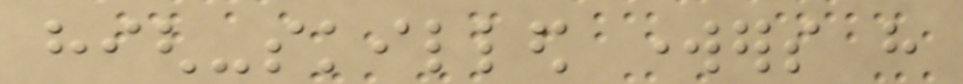high-skilled workers have
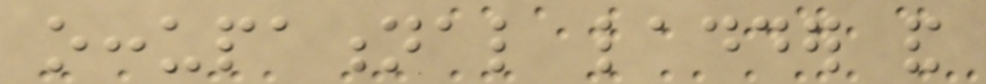occupational ladder and
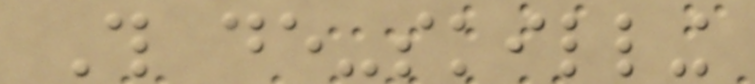This de-skilling
